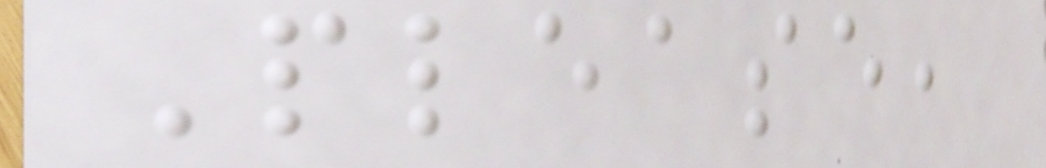Please,
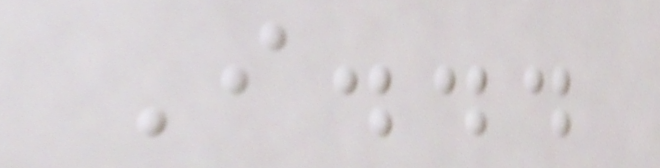I...
